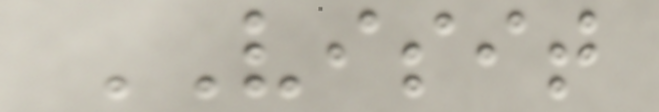VISIT
